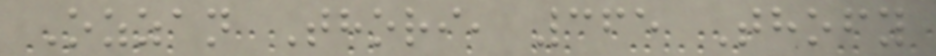Ozzan Thori, 365 Thofy
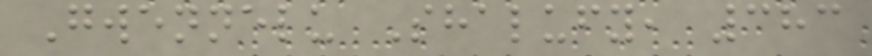Gwennelu Shalufy, 383
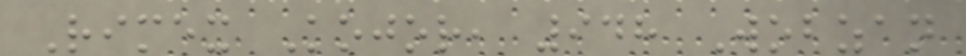Rimex Kojor, 948 Wobzan
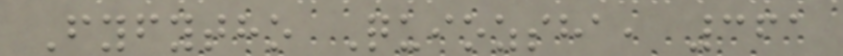Fyfytho Quiozsha, 361
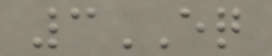3EQ
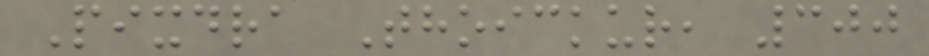Pixdra Thoickur, 300
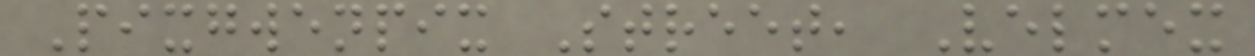Pixgwenpix Street, Velmex
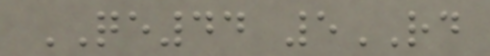QE44 5RD
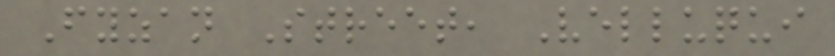Fyzan Street, Velluqui
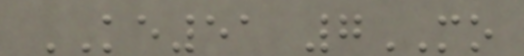KE51 7MO
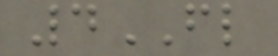4FL
